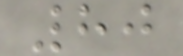80
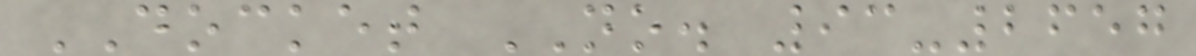DOCKET NO. 93-2657
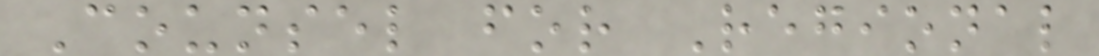Counsel for Regional
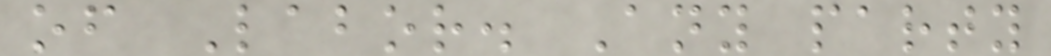of Labor. Any party
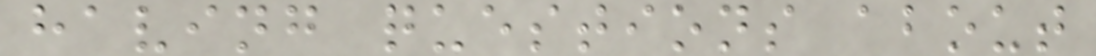having questions about
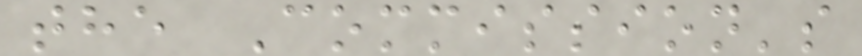the Commission's
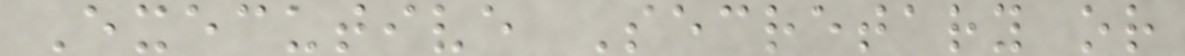Executive Secretary or
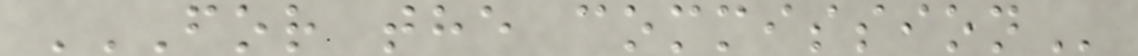FOR THE COMMISSION
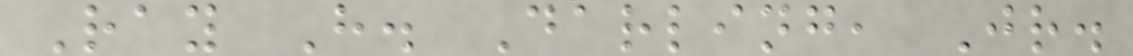Ray H. Darling, Jr.
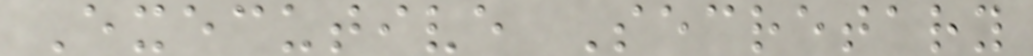Executive Secretary
